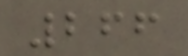266
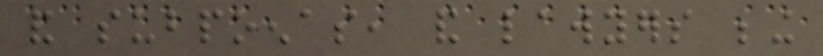and subpoenas, and lawyers being
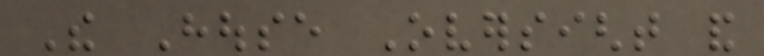The House Oversight and
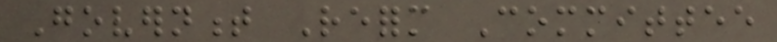Government Reform Committee
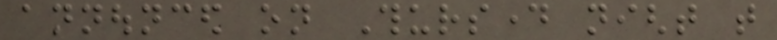announced on Thursday night that
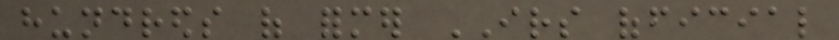hundreds of former IRS official
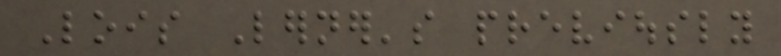Lois Lerner's previously
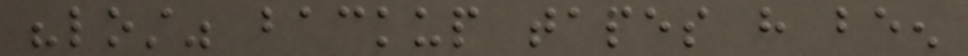"lost" backup tapes have been
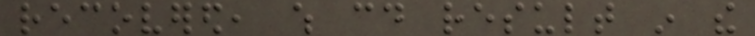recovered, which could result in the
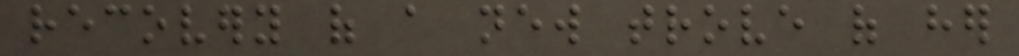recovery of a new trove of her
